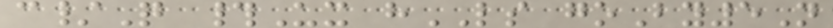c/Q #Ux hLS goBy5N
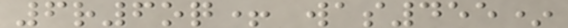6r6oq+ was455*
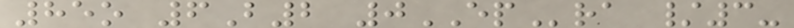85o 6B2 0EPra /3-
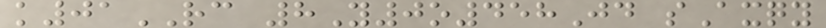k01RC 8Y0o458Jd sAxqy
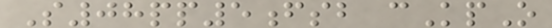S08pp5fsb cKpO
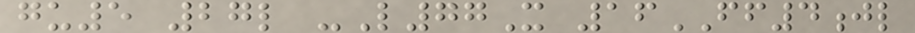gu5 27l -L77X 16FF4jl
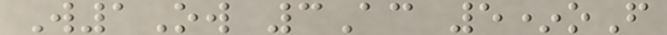W1Ow 3Ac 5*oF
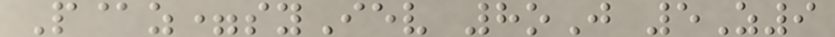P@z=syIev 8oJ 5Z9
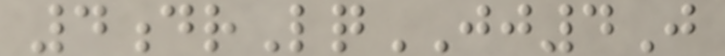4drLqJJ4J
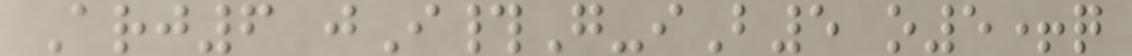Arj6 jI#G-iB5 o5+q
